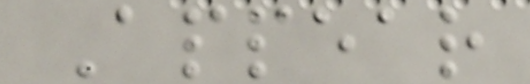Appear
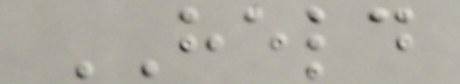HELD
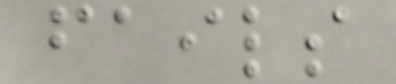fails
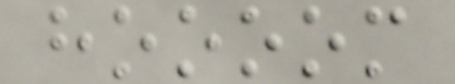hoooom
